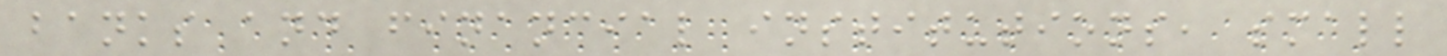banks and financial institutions, small
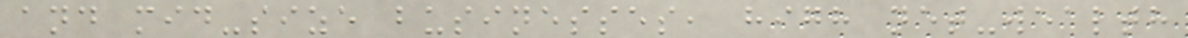and mid-size businesses, high net-wealth
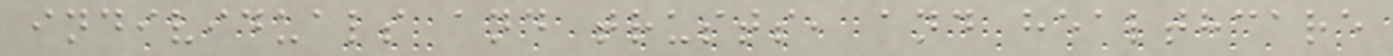individuals and trusts, and healthcare
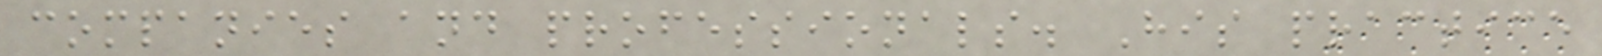companies and professionals. His practice
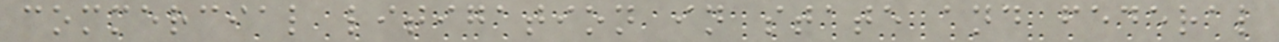commercial litigation in state and federal
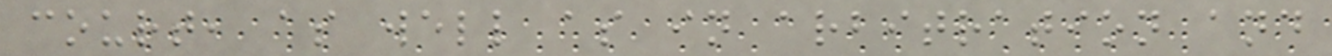court, as well as in arbitration and
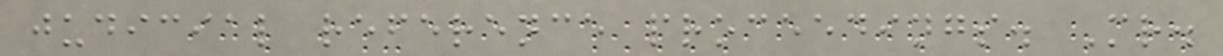judicial reference proceedings. Mr.
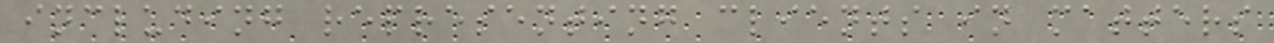including representing clients in matters
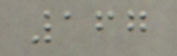167
